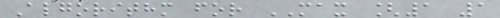Algorithm for MAX [1 1
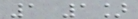1 1]
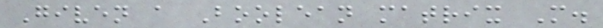Given a Boolean matrix M.
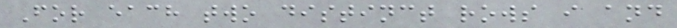For each two distinct rows i and
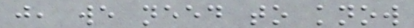j, we need to know
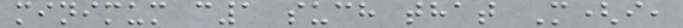minimum c1 such that M(i,
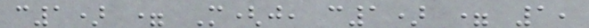c1) = M(j, c1) = 1,
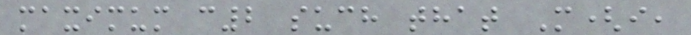maximum c2 such that M(i,
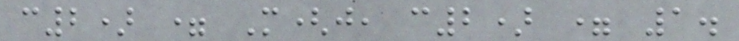c2) = M(j, c2) = 1.
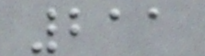211
